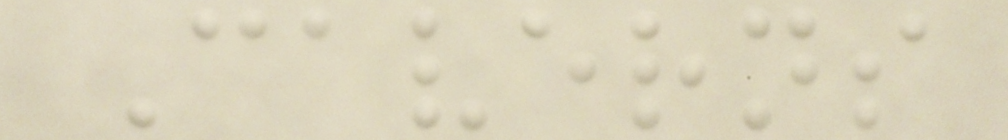Caverns
